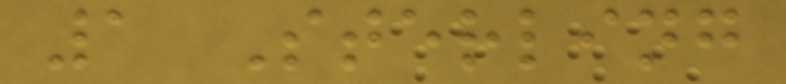1 Sterling
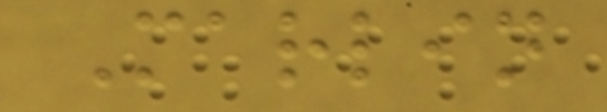Marlin
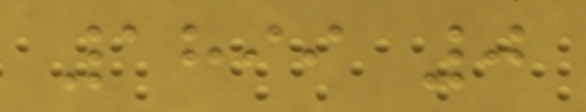1899 0
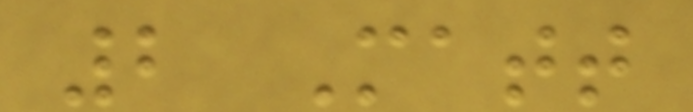2 Matt
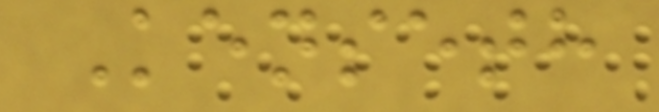Kenseth
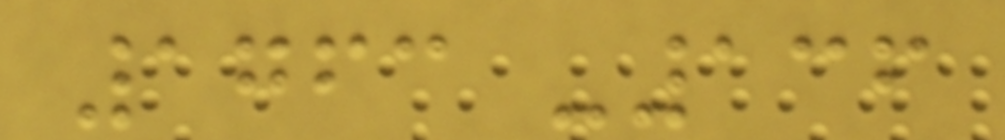1763 -136
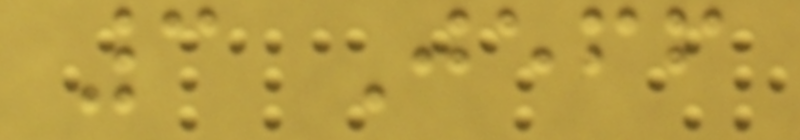3 Jeff
